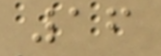16
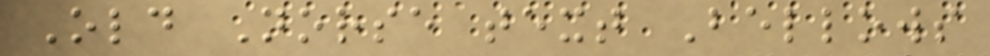Old Norse text Bellows
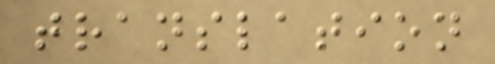translation
